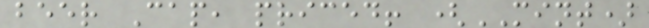beer Cap, priced! (MINT)
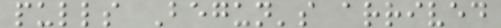pulls Begun's arrived
